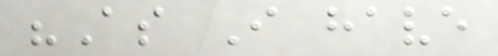"As I have
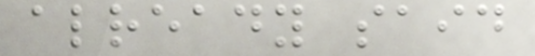already said
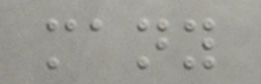many
